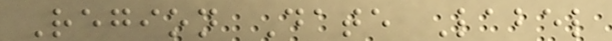Region Date Label
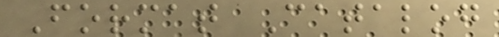Format Catalog
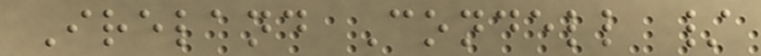Ireland Condell /
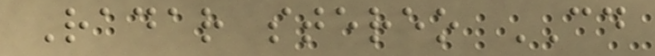Radar stereo CD
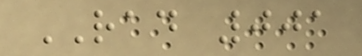RAD 001
